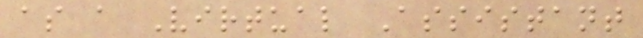as a Virtual Assistant
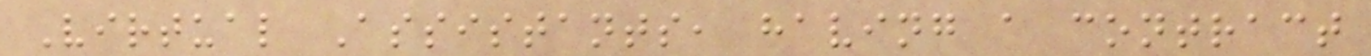Virtual Assistants, having a contract
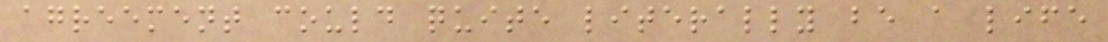agreement could quite literally be a life
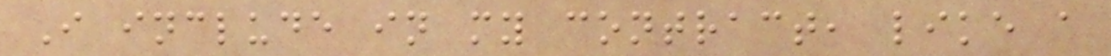I include in my contract, like a
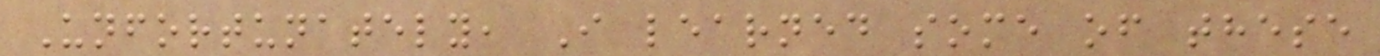Unfortunately, I learned some of these
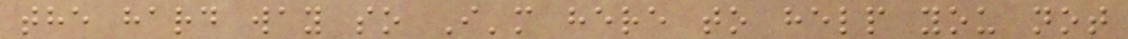the hard way so I'm here to help you not
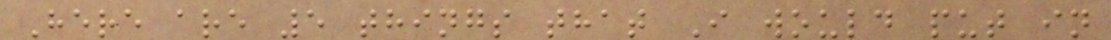Here are 5 things that I would put in
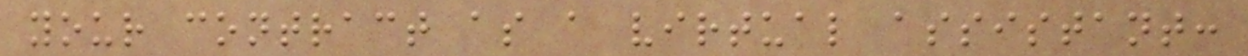your contract as a virtual assistant:
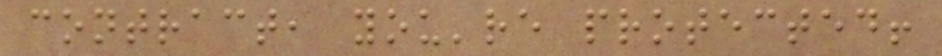contract, you're protected!
